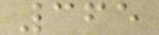365
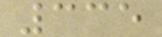335
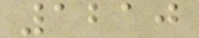1210
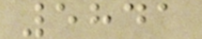5841
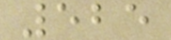525
